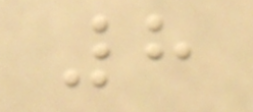8
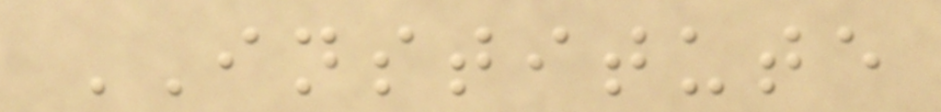INSTITUTE
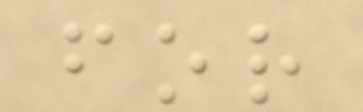for
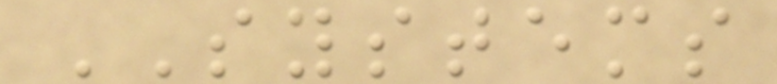SYSTEMS
